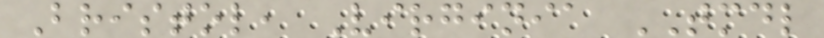Bristol, Virginia TMDL
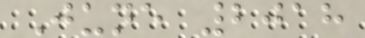June 2018
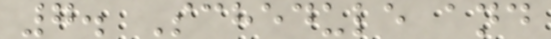7. Schedule and
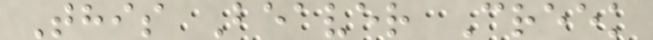This Beaver Creek
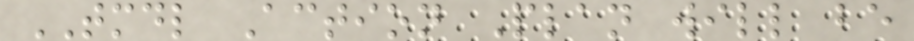TMDL Action Plan will be
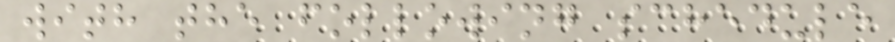with the following schedule
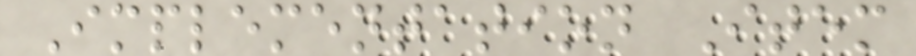Implementation Item
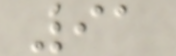91
